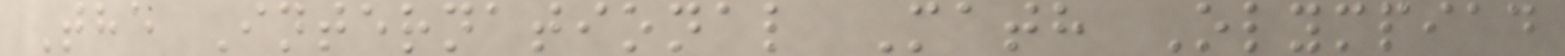The International Math Olympiad
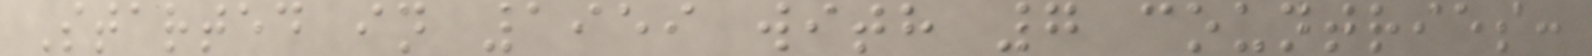Started in 1959 with 7 countries:
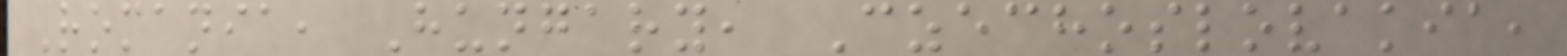Romania, Hungary, Czechoslovakia,
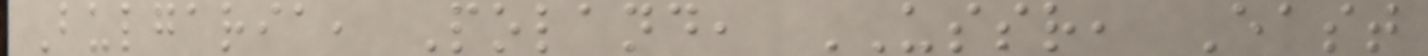Bulgaria, Poland, USSR, East
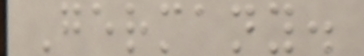Germany.
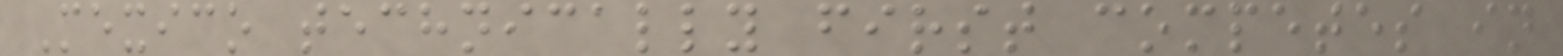Mexico technically first competes in
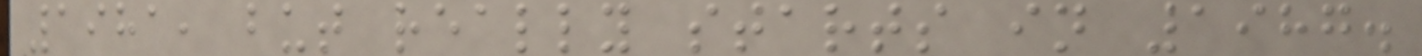1981, but really starts in 1987.
